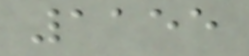1155
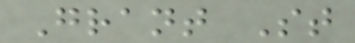Grant St
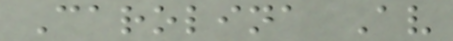Carolina Av
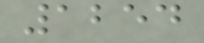1254
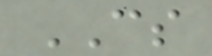CS
